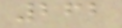262
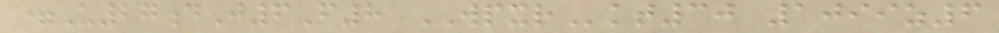=U27dJ6F8 WPXRkt30 1099z6
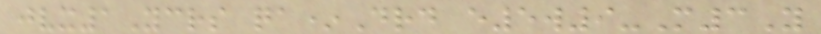jvx1Ycrs qa*Drd e5w9-M3Y
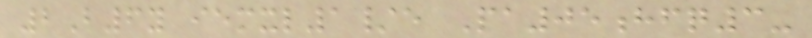2B6y iemxl1/e Pa05hfq3-
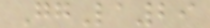GgLa29
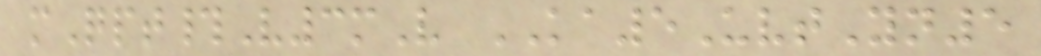mQpt#V3mV KA5UvtYn5
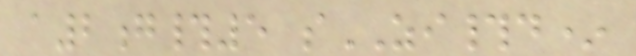a2g#5 sZI#d*
